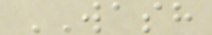WASH
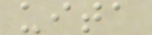uita
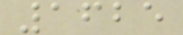1625
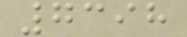7398
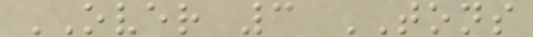OVER 3 TONS
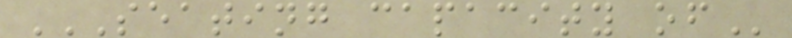SEATING CAPACITY OF
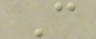C
